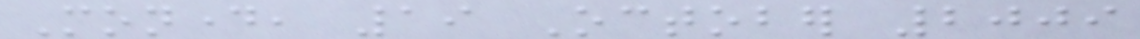Monday, 19 October 2009
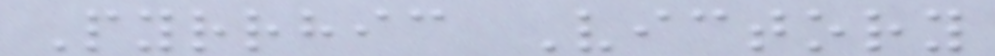Pyrrhic Victory
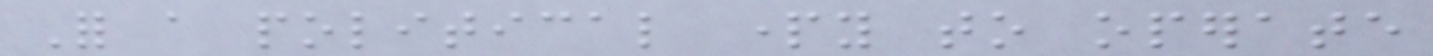For a political party to operate
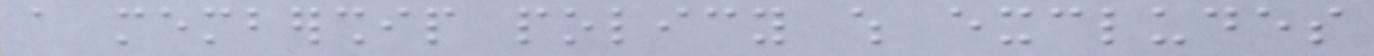a membership policy which excludes
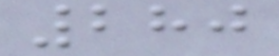280
